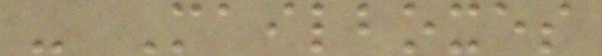- Mailboxes
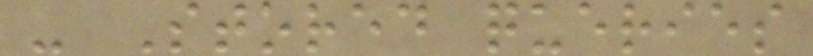- Stored queries
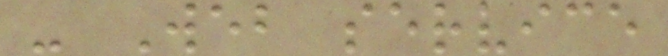- Web service
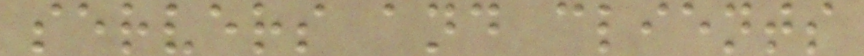servers and clients
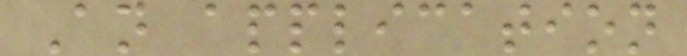An application
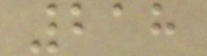218
